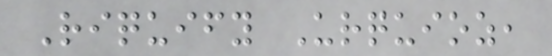Riquify Urquioz,
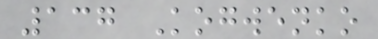137 Kogwenko
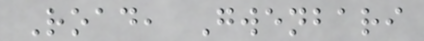Road, Gwenbari
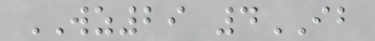WZ29 4IB
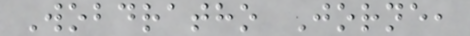Wobdratho Jorne,
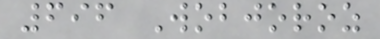696 Wobjoroz
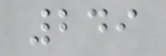249
